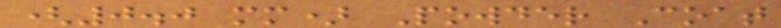(0.0 mm) Powder Coat
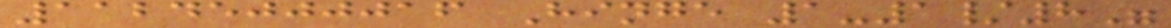11245000016 Hinge 1-1/8"
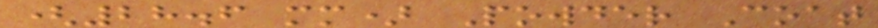(28.6 mm) Powder Coat
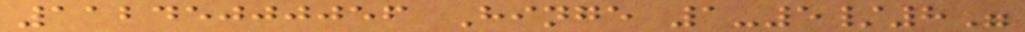11245000056 Hinge 1-5/8"
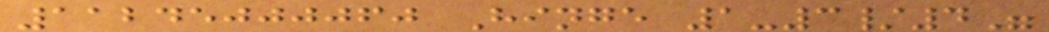11245000060 Hinge 1-3/4"
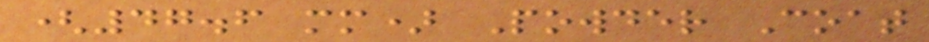(47.6 mm) Powder Coat
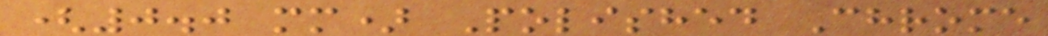(0.0 mm) Polished Chrome
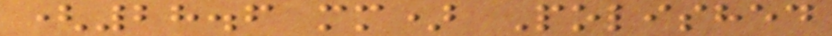(28.6 mm) Polished
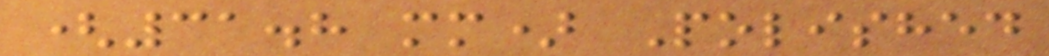(31.8 mm) Polished
